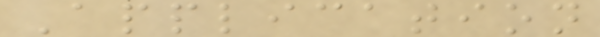Application
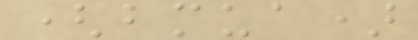(bmua)
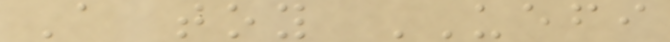A toy UEFI
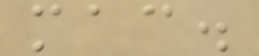mac.
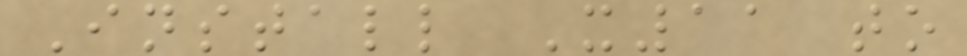Install X11 to
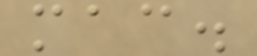mac.
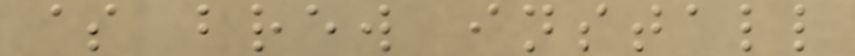$ brew install
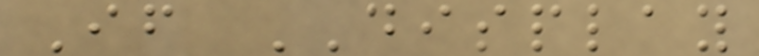If DISPLAY
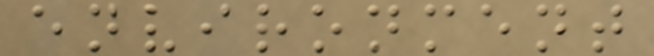environment
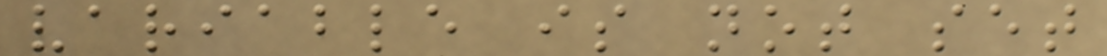variable is not set
